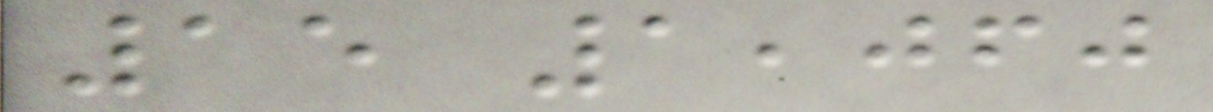15 1,060
